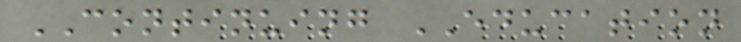CONTINUING EDUCATION
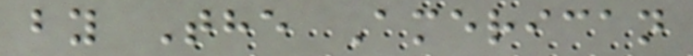by The American
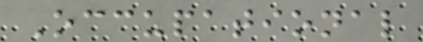Occupational
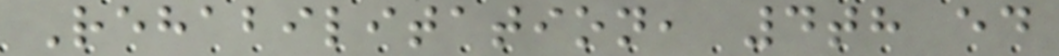Rehabilitation, 4th ed
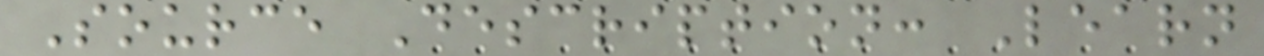Source Description: Learn
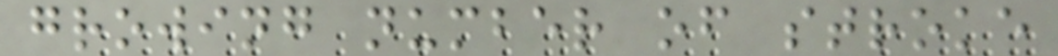growing number of stroke
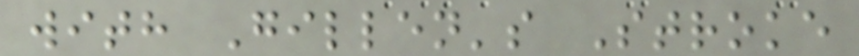with Gillen's Stroke
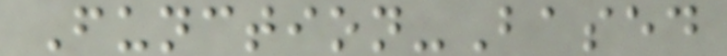Function-Based
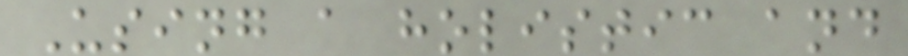Using a holistic and
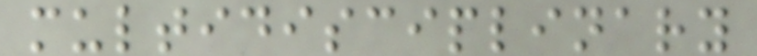multidisciplinary
